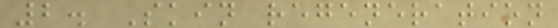2. Skin regeneration
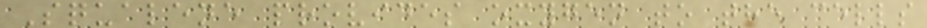Squalene provides oxygen to the cells
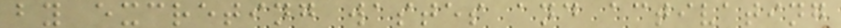by excreting wastes and activating
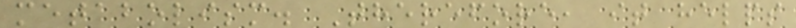metabolism. Therefore, it helps
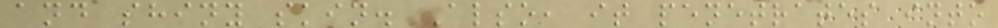and shiny skin. Also, it penetrates into
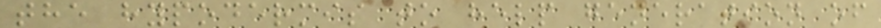the hypodermis to help generation of
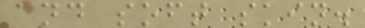and soft skin.
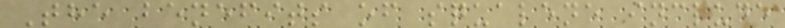The benefits of squalene include
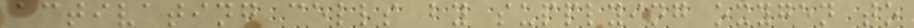activating cells by supplying oxygen to
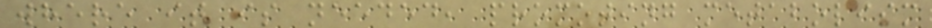where it is needed, promoting metabolism
